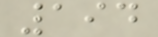194
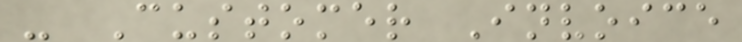- Customer Invoice
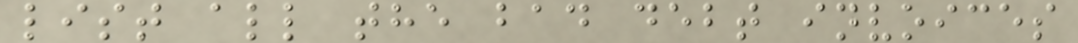list all the bad debt invoices
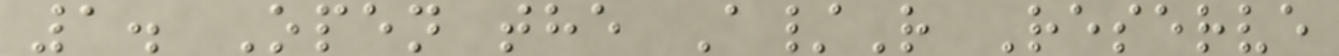1. Open the A/R Reserve
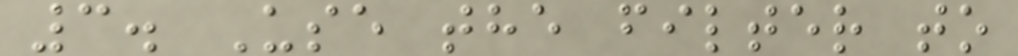3. Use the filter to
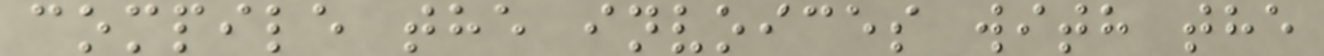compile the invoices with the
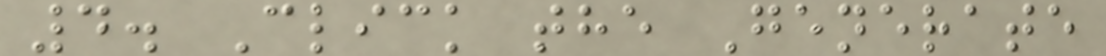4. Click the Generate
